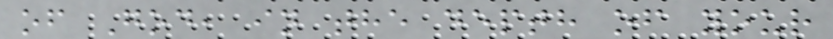of God, in the depth of your
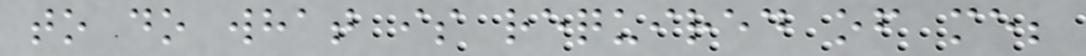to do what is required of me;
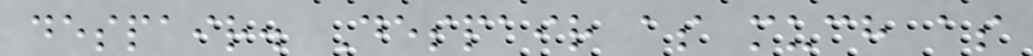despair. Despair as much as
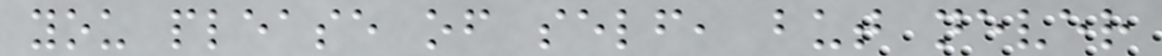you please of self, but never
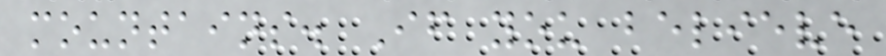mountains. If you believe
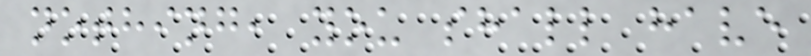nothing, you shall have
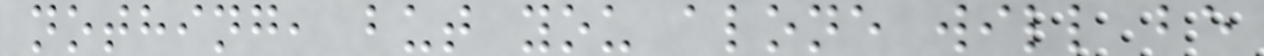nothing, but you alone will be
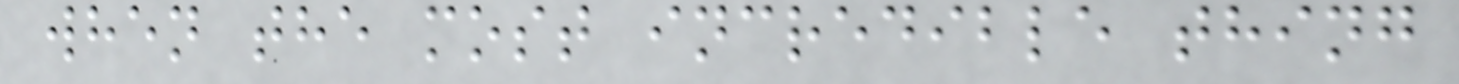when the most incredible thing
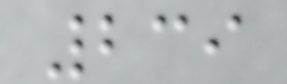239
